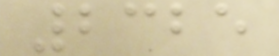2325
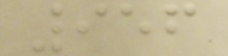956
